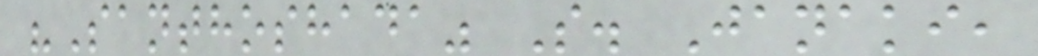"Santhoshada" S. Janaki,
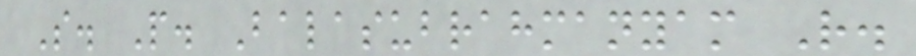S. P. Balasubrahmanyam R.
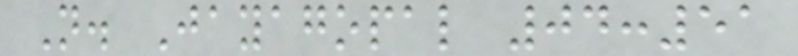N. Jayagopal 04:51
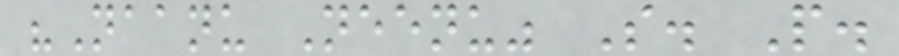"Naanu Neenu" S. P.
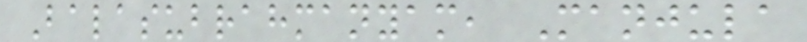Balasubrahmanyam, Manjula
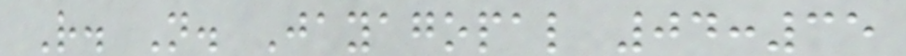R. N. Jayagopal 04:35
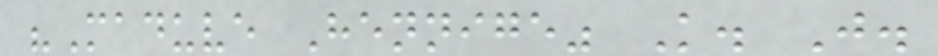"Maduve Hennige" K. J.
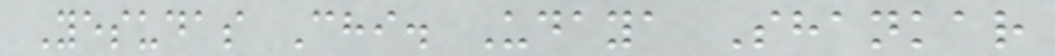Yesudas Chi. Udaya Shankar
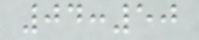04:50
